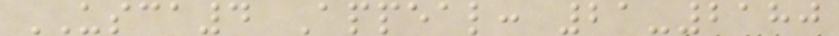USCA4 Appeal: 21-2180
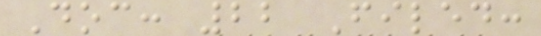Doc: 22 Filed:
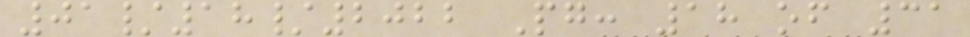01/18/2022 Pg: 18 of 31
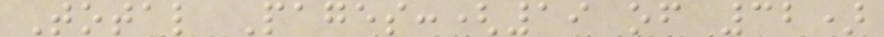Total Pages:(19 of 32)
